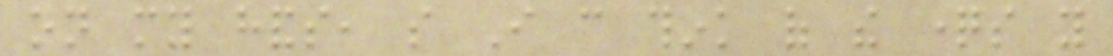on my hands, so I can think of the questions you
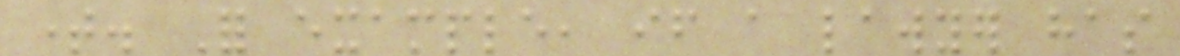time. For example, if a lawyer has
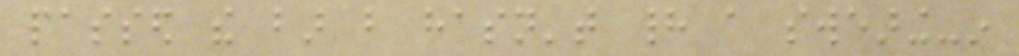passed the bar but hasn't had a swearing-in
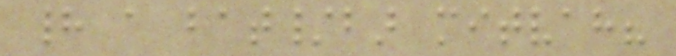had a bat/bar mitvah?
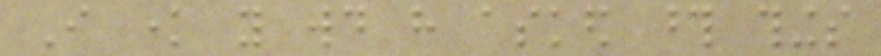I know you would have asked those things
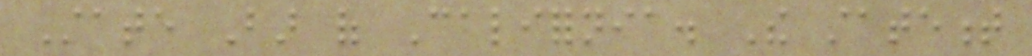State Bar of California. The statement
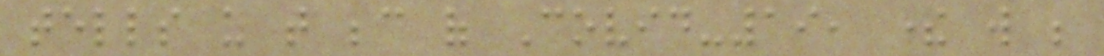tells us that because of Covid-19, there will be
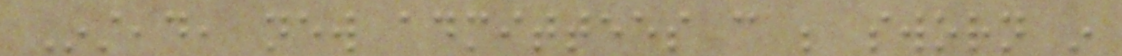Instead, new admittees can be sworn in
